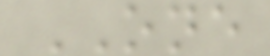ONE
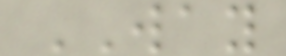WAY
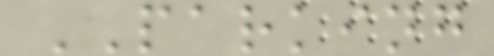PARKING
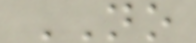NO
